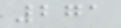271
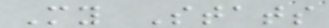My Stats
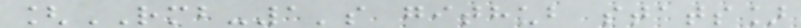[RMB-1's github stats]
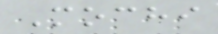Mochi
